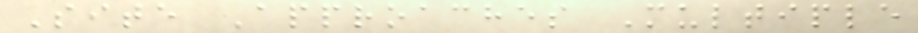Site Approaches Multiple
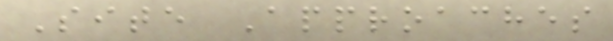Site Approaches
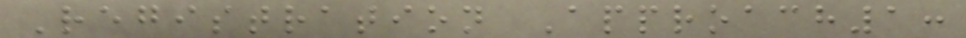Registration Approach1:
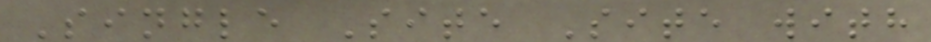Single Site Site with
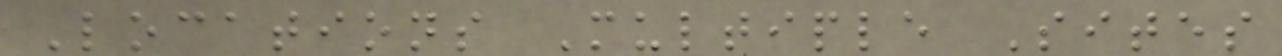Locations Multiple Sites
